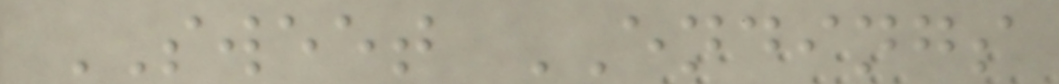SWEET ENDINGS
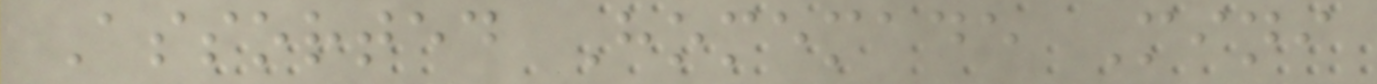Assorted Homemade Mini
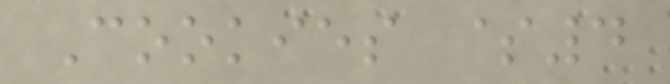Cookies $4
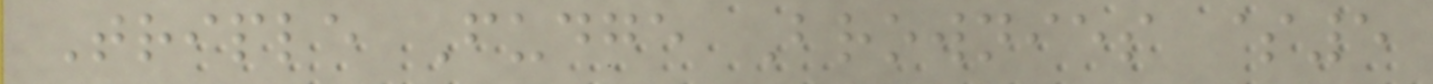Triple Fudge Brownies $5
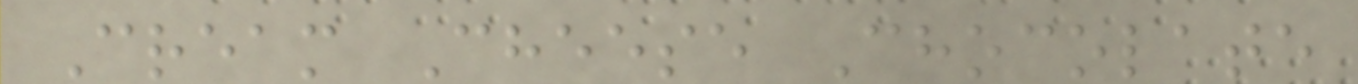Cream Cheese Chocolate
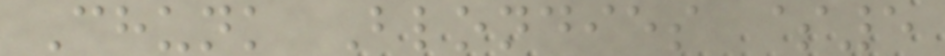Chunk Blondies $5
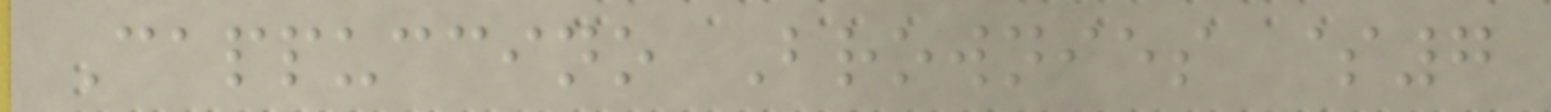Cappuccino Brownies $7
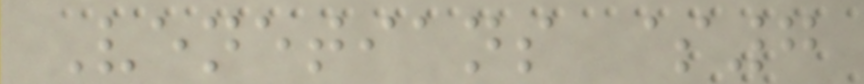Venetians $7
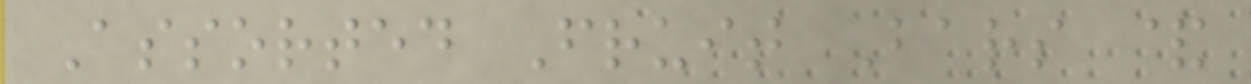Assorted Fruit Bars &
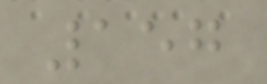157
